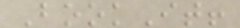BookIt!
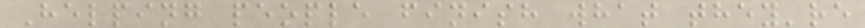Helping people finish what they're
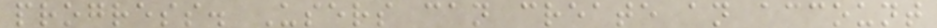progress. Users can create an account
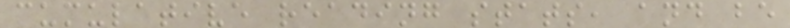cumulative reading stats, and be
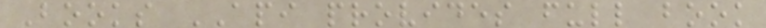Books API provides full book
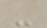-
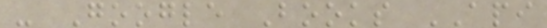- Google Books API
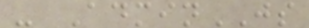- AdminJS
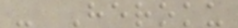- Heroku
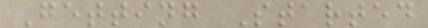Getting Started
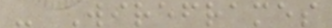- Wireframes
